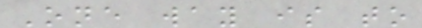One way is to
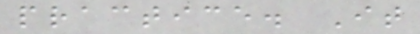practice. It
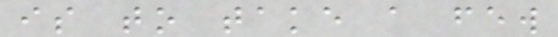is to take a few
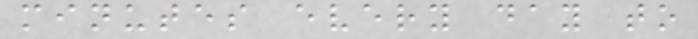minutes every day to
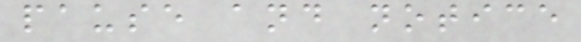pause and notice
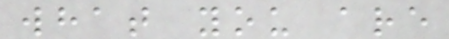what you are
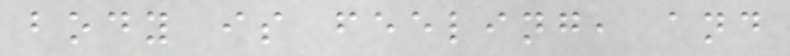body is feeling, and
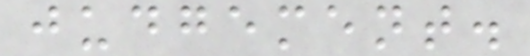judgement.
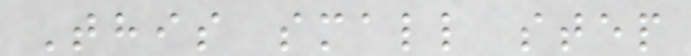This small step
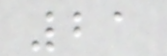21
